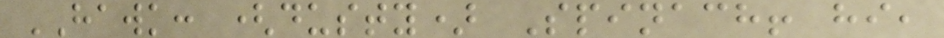HAWK: (dusty) Spinach! hi,
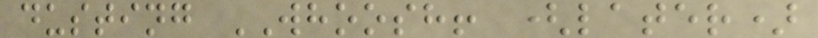dusting WHOOSH! (later)
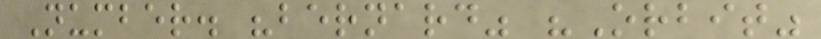Number. "bernard" "Orbit"
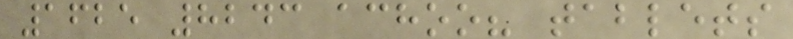1625 8243 achoo? tablets
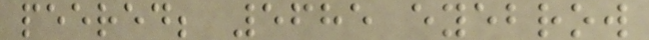peered; 5685 eyebrow
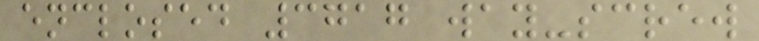enclosed 3717 way-screw
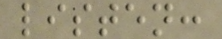listen:
